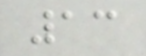13
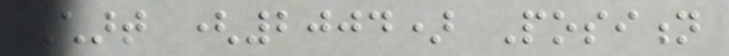Chart (2004) Position
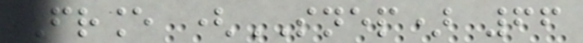France (SNEP) 66
